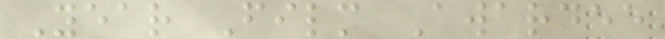Year Film Awardee
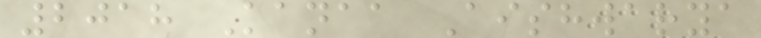2018 Kanaa Aishwarya
